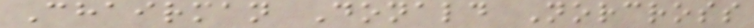Chairman Donald Norcross
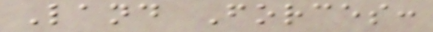Land Forces:
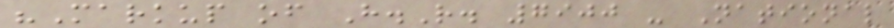"Markup of H.R. 7900 - National
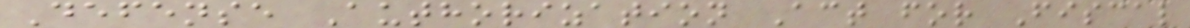Defense Authorization Act for Fiscal
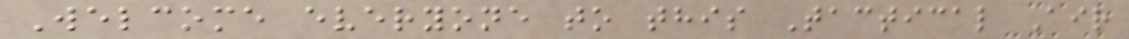Welcome everyone to this Tactical Air
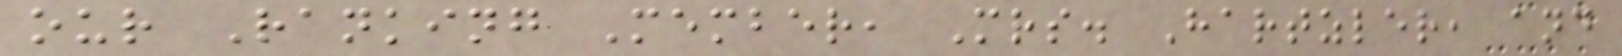our Ranking Member, Mrs. Hartzler, and
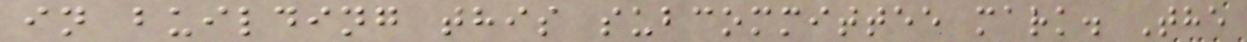in building this subcommittee mark. The
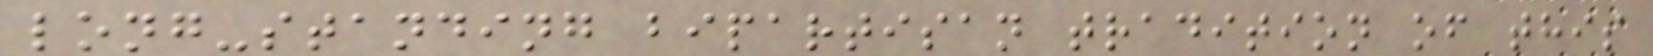long-standing bipartisan tradition of this
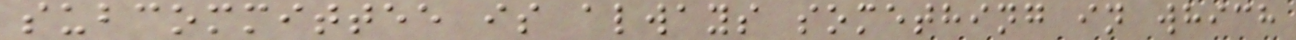subcommittee is always something in which
